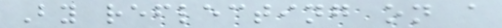By reflecting on a
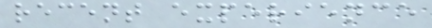recent experience
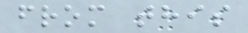from this
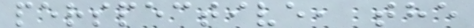perspective, the
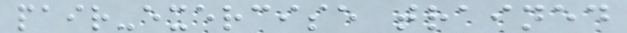pair-exercise trained
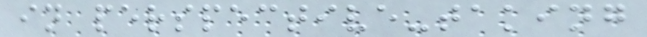in perspective-taking
